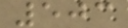503
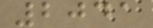2041
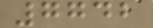7742
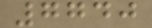7740
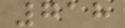718
